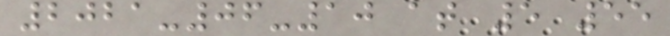2021-06-10 at 5 55
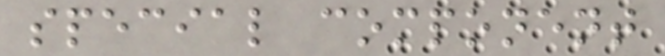special component
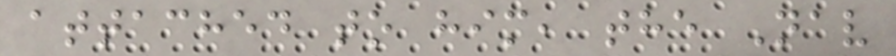attached to him, the Nav
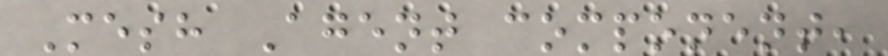Mesh Agent component,
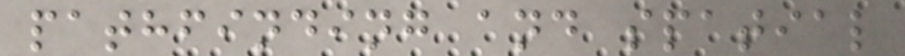pathfinding and spatial
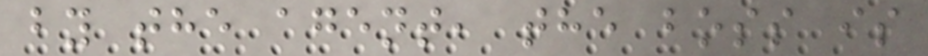by the agent, the boss is
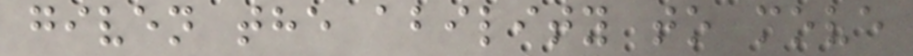given the ability to move
